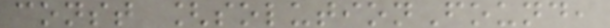const [solutionFound,
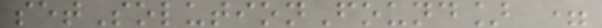setSolutionFound] =
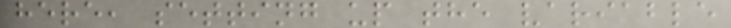here, setting up the variable
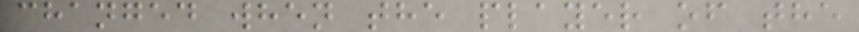changed when the player of the
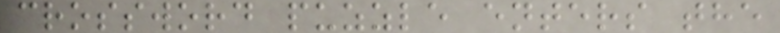crossword puzzle enters the
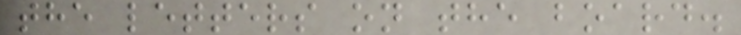the letters on the board.
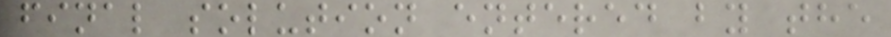final solution entered by the
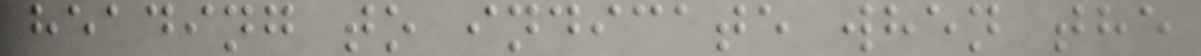heading to indicate when the
